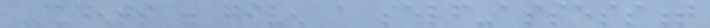Students were given a self-assessment
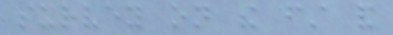survey on the first and
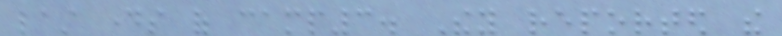last days of camp3. They reported the
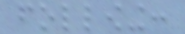following:
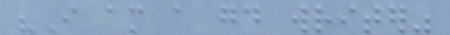"I am a good writer"
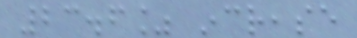23.6% increase
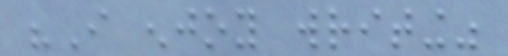"I enjoy writing"
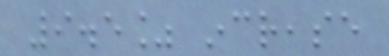9.5% increase
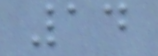14
